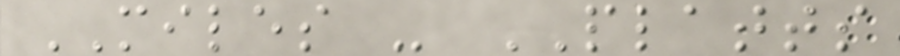MILES - PLATTS
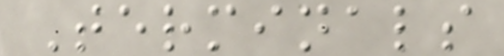Terminals
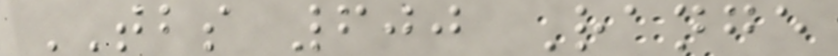TBS 600 Range
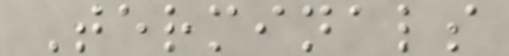Terminals
